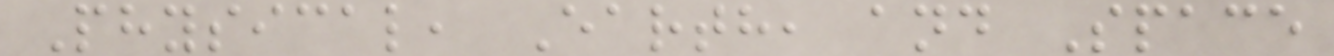Physical, Earth, and Space
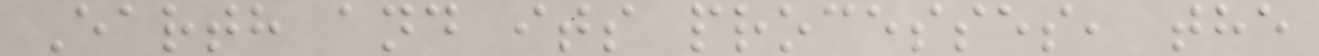Earth and its processes, the
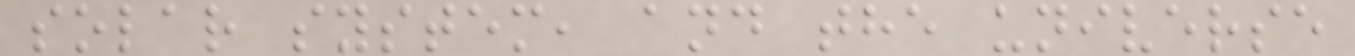solar system, and the universe
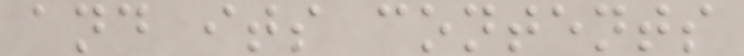and its contents
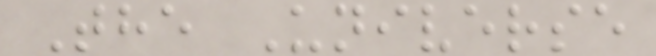The Universe
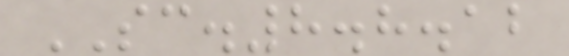SC.8.8.12
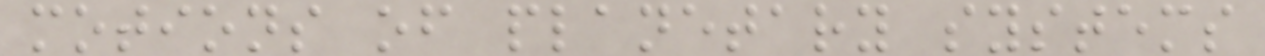motions of planetary systems
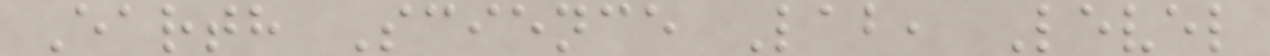Earth Science Lab, Level
